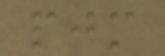pjm
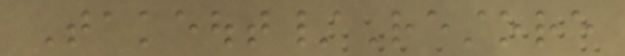Takeout/Restore
